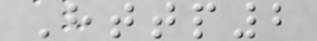Http2
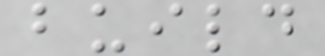build
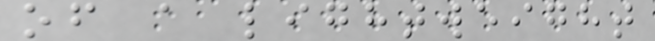of a lightweight
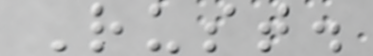Rust.
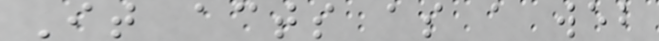It acts as a web
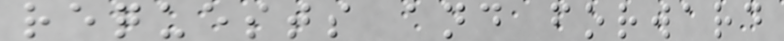requests and forward
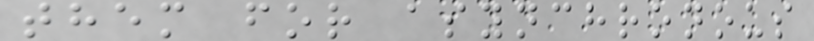them for asynchronous
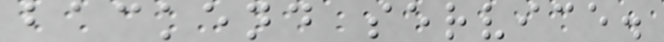backend service.
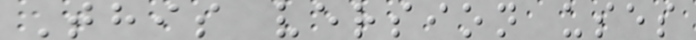This version uses
